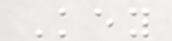Key
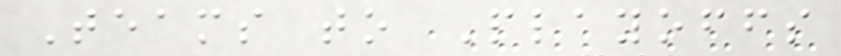Teams to Playoffs
